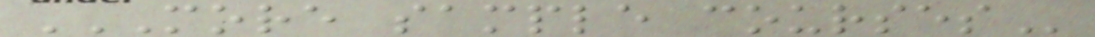MORE SAMPLE COURSES
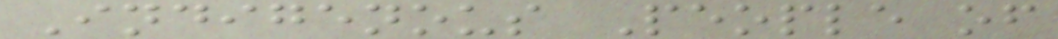Indigenous People of
